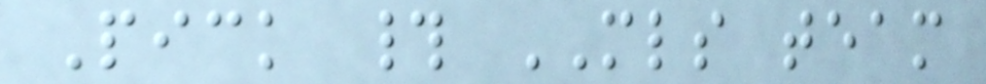Pick # MLS team
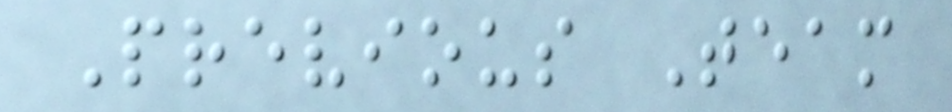Previous Team
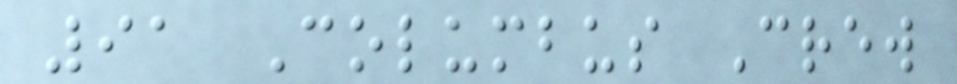91 Columbus Crew
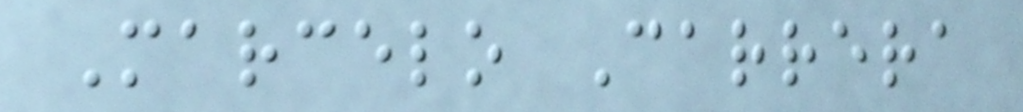Marcelo Carrera
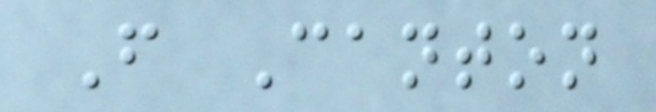F Canton
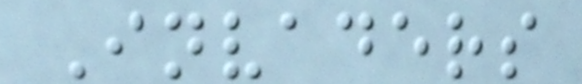Invaders
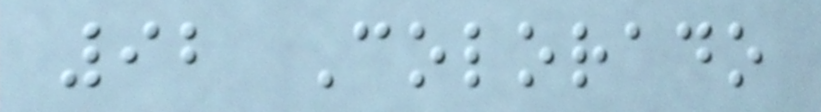92 Colorado
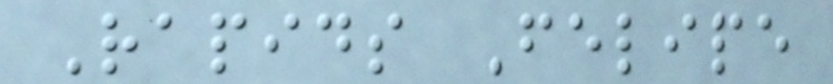Rapids Felipe
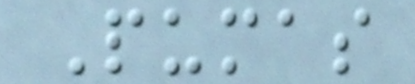Pumas
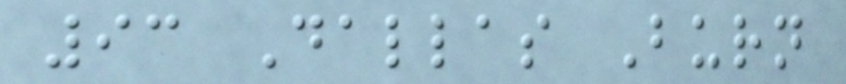93 Dallas Burn
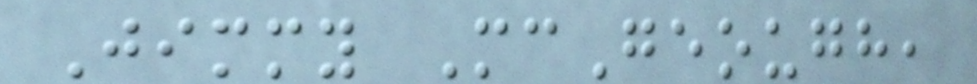Jimmy McGeough,
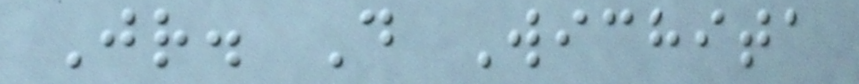Jr. D Wichita
